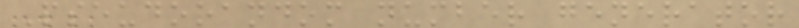Pseudorandom number generator
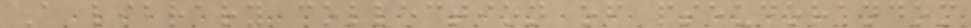A library collection of pseudorandom
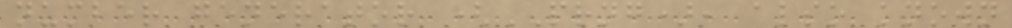number generator (PRNG), also known
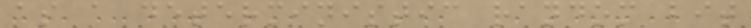as a deterministic random bit
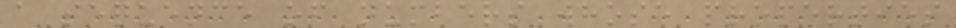a sequence of numbers whose properties
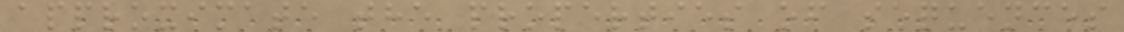approximate the properties of sequences
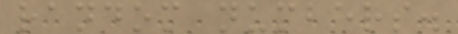random numbers.
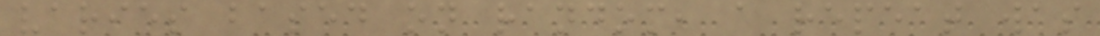varies based on random, a repeat was
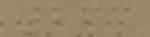263
